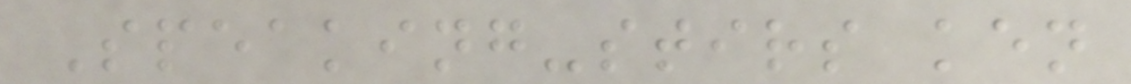Speaking-stirs ken
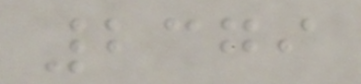2379
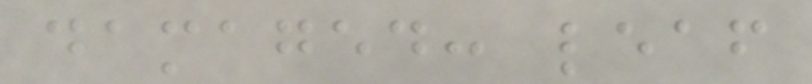damaged: leaf
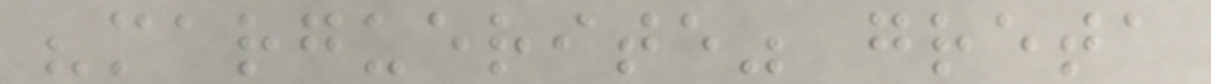"marguerite" greta
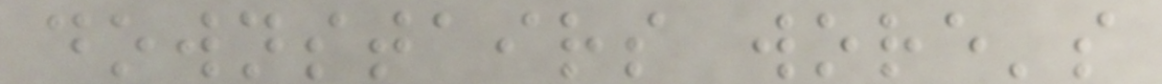downstairs wore's
